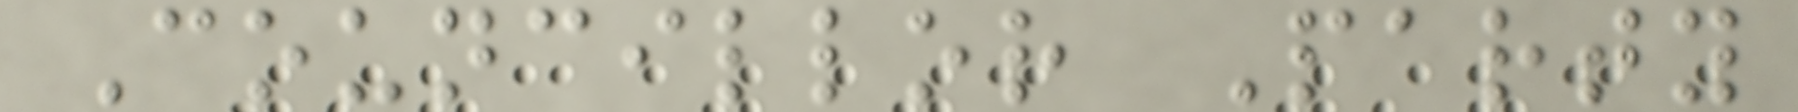Councillor Party
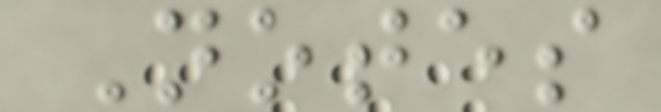Notes
